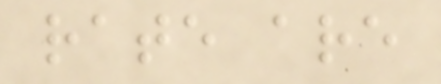rate are
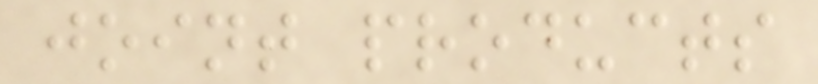joint products
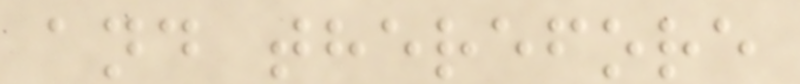and therefore
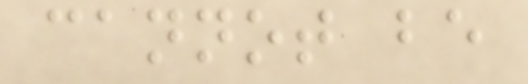cannot be
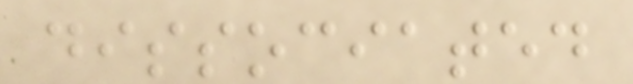dissociated
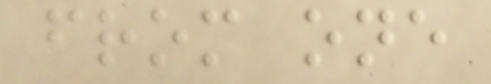from one
